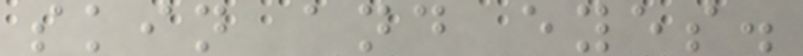skin and eyes.
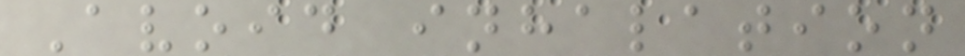Avoid inhalation
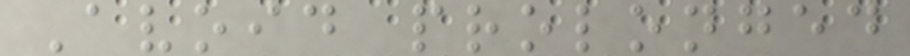Avoid prolonged
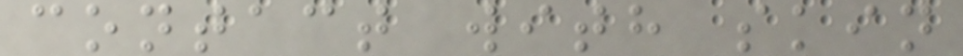contact with skin
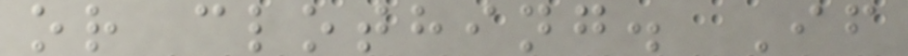or clothing. If
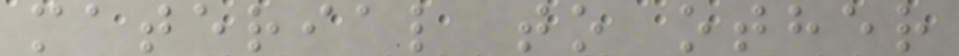material to other
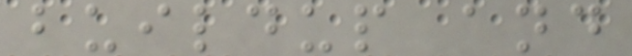buildup and
